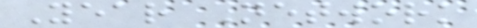Year Network
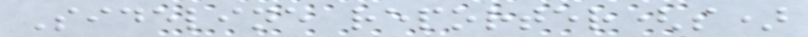Sideline reporter(s)
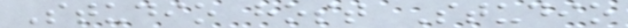Studio host Studio
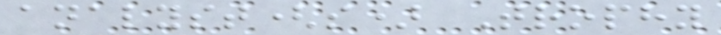analyst(s) Trophy
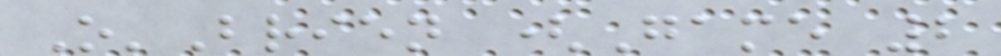O'Brien (Game 2
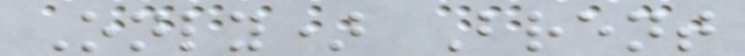Only) Brent
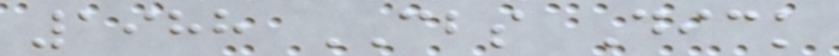1988 CBS Dick
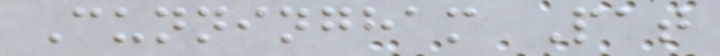Cunningham Pat
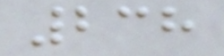238
